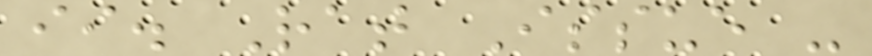ii. Rat Issue -
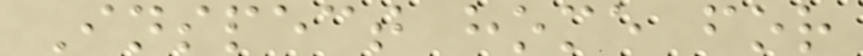Inspect home for
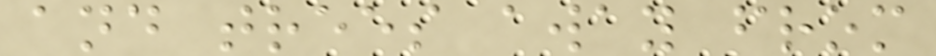and trees away from
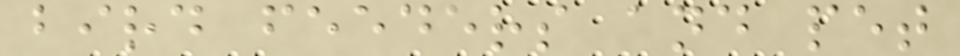bird feeders and pet
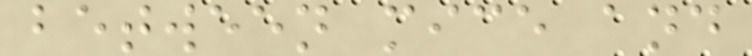between mice and
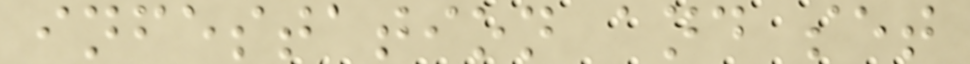infestation and set
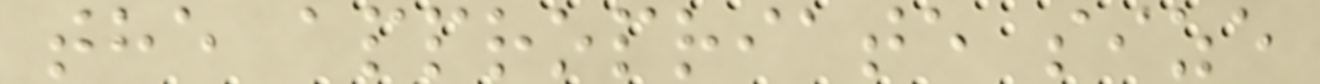the appropriate size
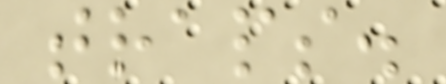traps.
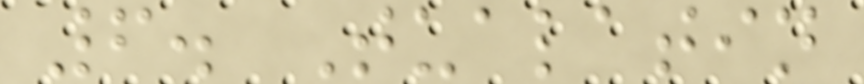6. Tualatin
